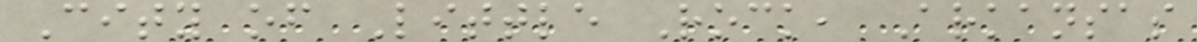City of Little Rock, Arkansas
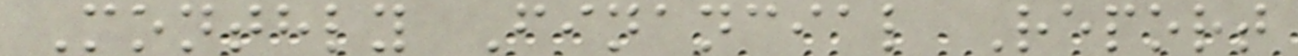Monthly Financial Report
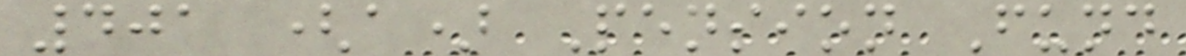401 (a) Pension Fund
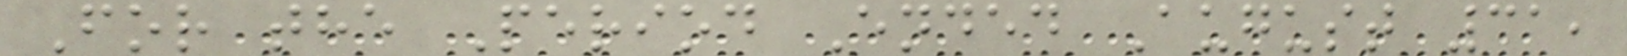For the Period Ended August 31,
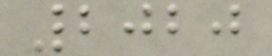2020
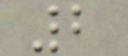2
